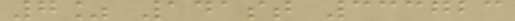7% 141st 333723
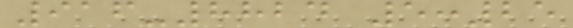916-8824 5:25
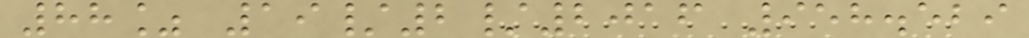88% 19/2/2016 958.529
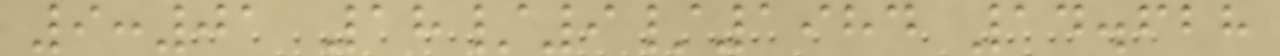9:01 18/9/1984 14.628
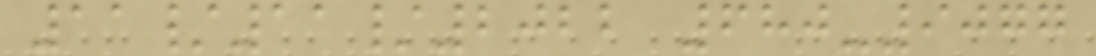11/11/2022 680-9077
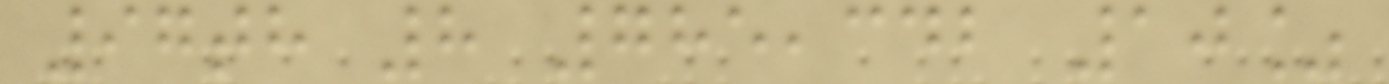97th 8 785,342 10%
